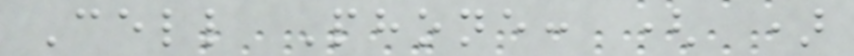Cell Phone: ( )
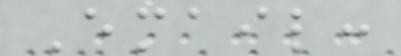Email:
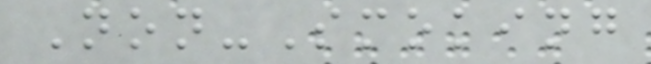Non-Smoking
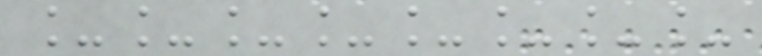________
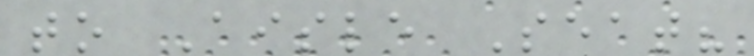to Aisle Seat?
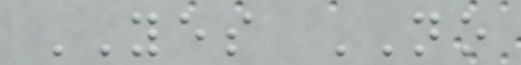YES NO
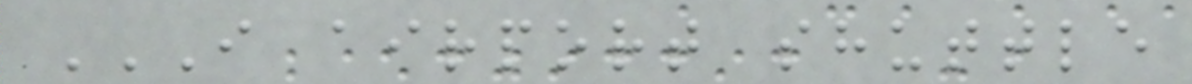I AIRPORT SHUTTLE
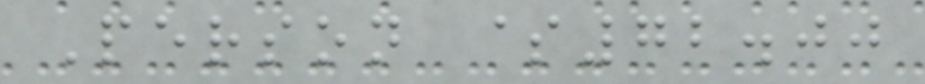Person $72.00
